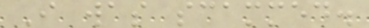I was scammed.
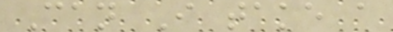Can I take a
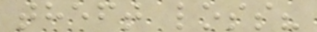theft loss?
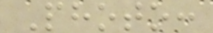Photo:
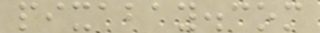pixabay.com
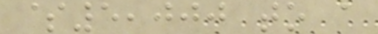$5,000 to a
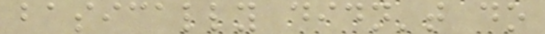basically didn't do
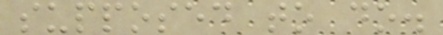supposed to do.
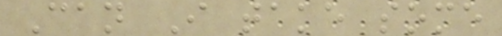Can I take some
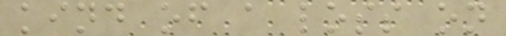kind of a loss on
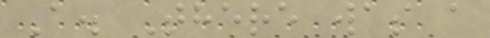A. There was a
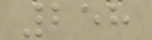258
